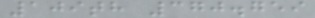109th 370.759
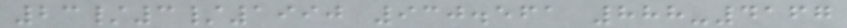23/3/1990 930.561 888-4167
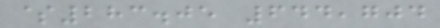$283.05 644,704
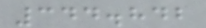344.842
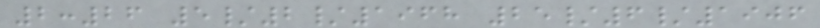2:26 5/2/1968 25/6/1906
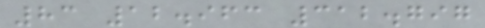83 12.963 312.797
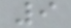9
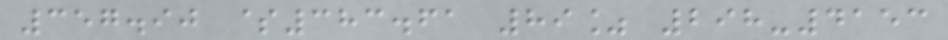357.90 $383.61 89% 298-4153
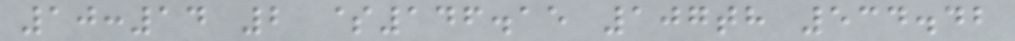10:14 2 $146.15 107th 534.42
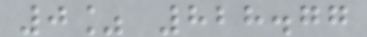0% 828.77
